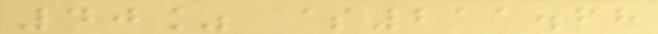40% $211.68
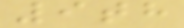9th
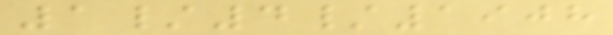1/4/1908
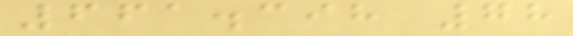661.398 78
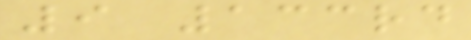9 133rd
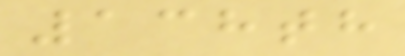138th
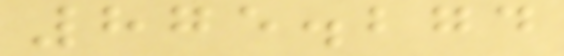875.274
